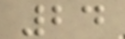24
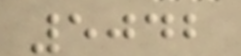5042
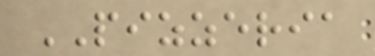PIZZERIA
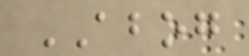ABOG
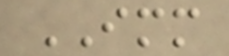IMM
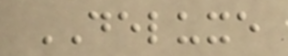DELUXE
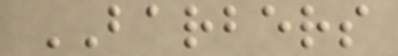BARBERS
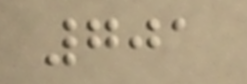701
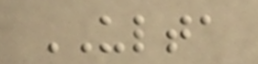ULTA
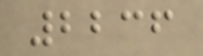2236
